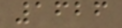1626
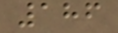186
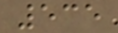535
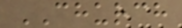CHURCH
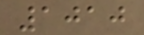1010
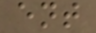ent
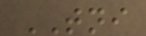TNI
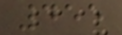455
